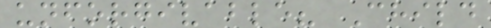unforgivable? Child
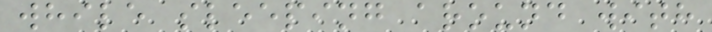while sleeping around with
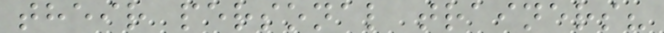their personal trainers?
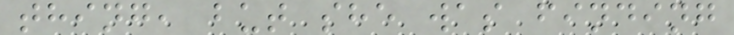thing, but she was finding
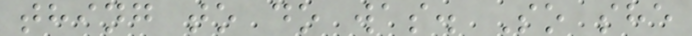thing to do was. So she
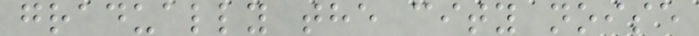gradually the city noise
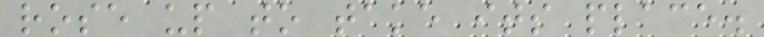rose up to take its place.
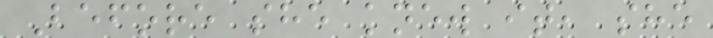Before she knew it, she
